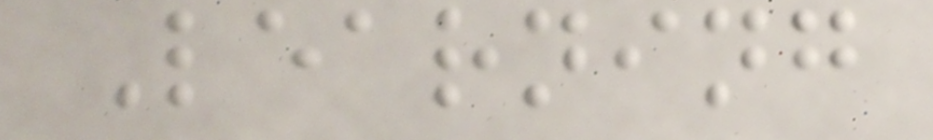Learning
